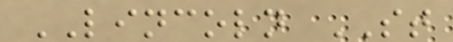LINCOLN ST
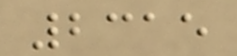2315
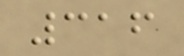316
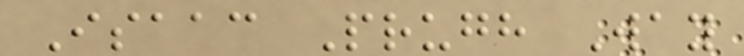Isaac Prugh Way
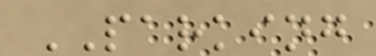PARKING
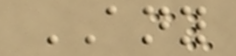ANY
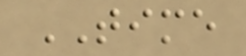TIME
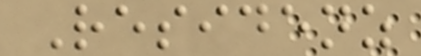Residenz
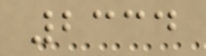2334
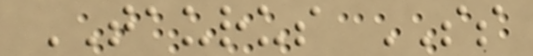TAURUS SS
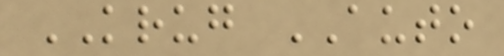KRUG AUTO
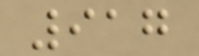917
